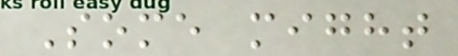Some might
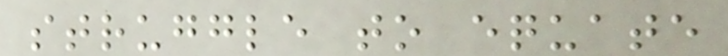struggle to equate
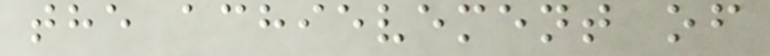the achievement of
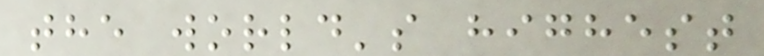the world's highest
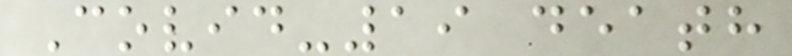Covid-19 death
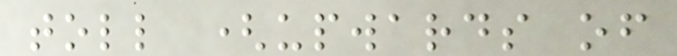toll (upwards of
